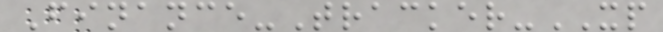Finance-Tracker-XP
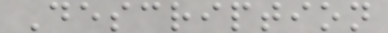Description
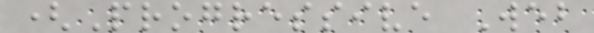(Progressive Web
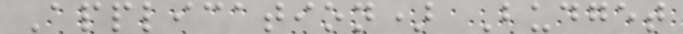Application) Budget
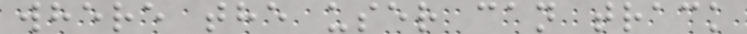where the user can track
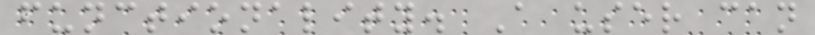functionality. A user can
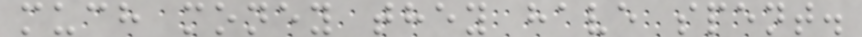much money they have spent.
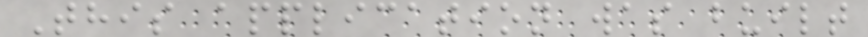This application was built
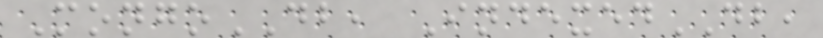MongoDB, IndexedDB,
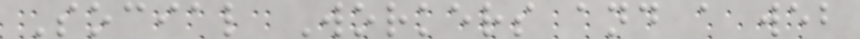Social Workers and a web
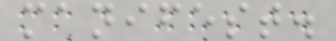manifest.
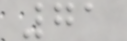71
